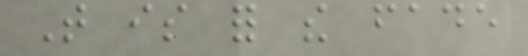That is for the fade
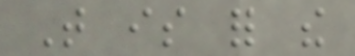That is for the
